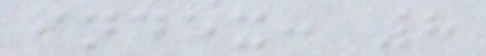index: 8
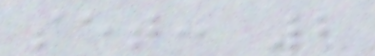set: 2
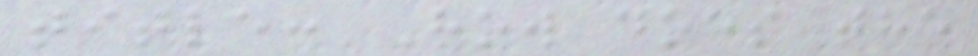title: How does the
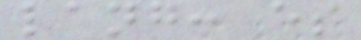lang: es
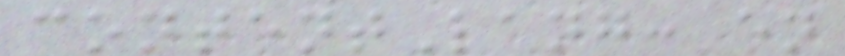contentLang: en
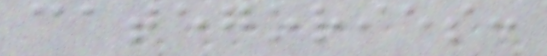categories:
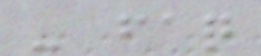- faq
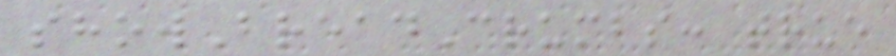showBreadCrumbs: true
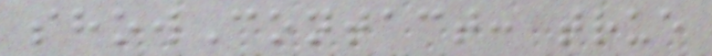showContact: true
